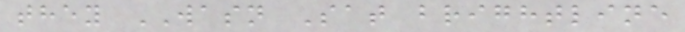they WASN Sat brightline
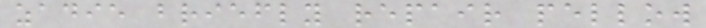zadie briefly repair pellow
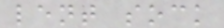lent sock
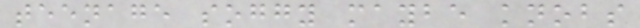teenage soggy maybe knobs
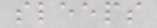sleeps
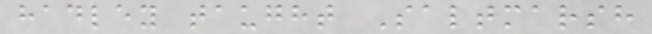hadley taught Saltmarsh
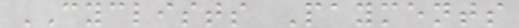CYCLISTS Payments
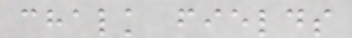chalk fields
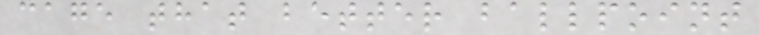cage that better ballpoint
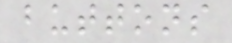buttons
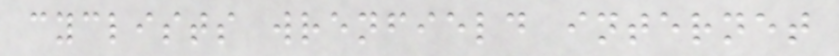cyclists wrenfield internet
